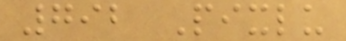792 Pixlu
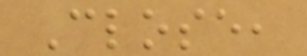Close,
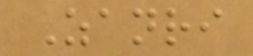Zanri
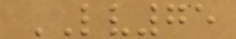LV75
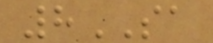8SA
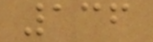136
